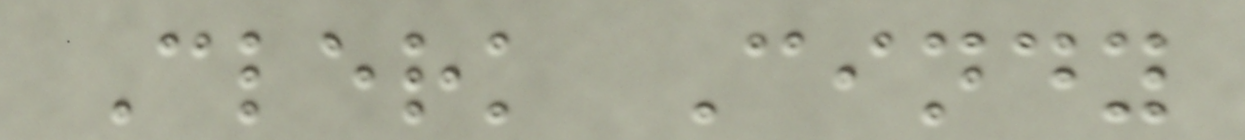Clerk Cindy
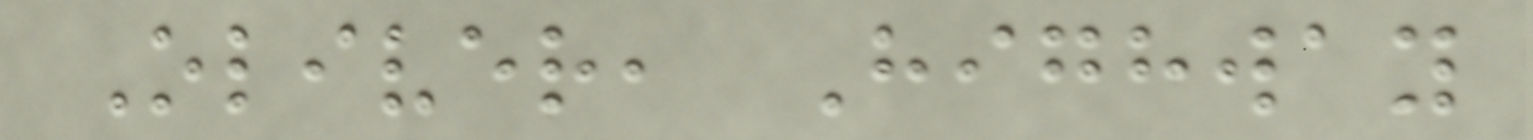Oliver, Highway
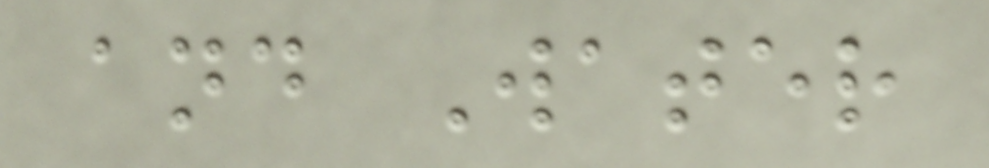and Water
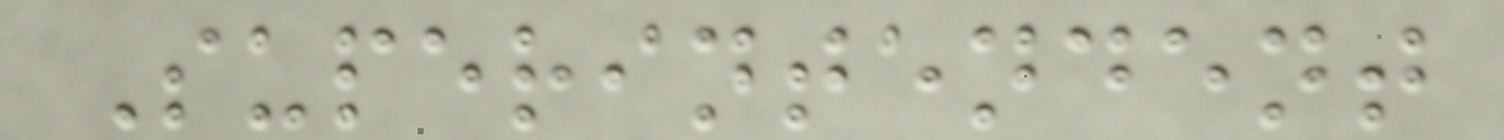Superintendent
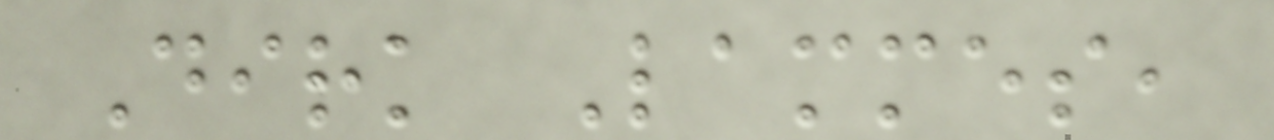Dirk Lammes,
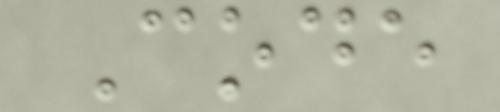Code
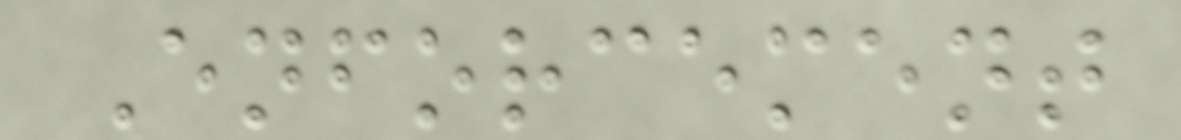Enforcement
